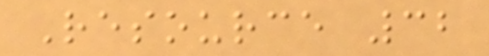Resource 32
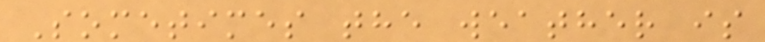Sometimes the weather is
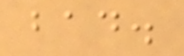bad.
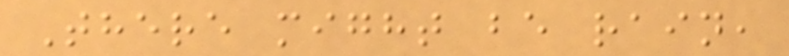There might be rain,
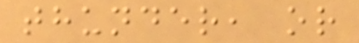thunder, or
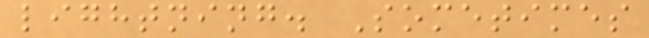lightning. Sometimes
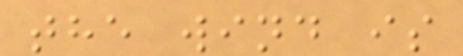the wind is
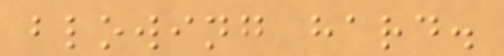blowing hard.
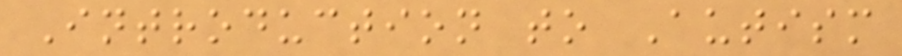Introduction to Autism
